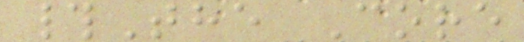#The Core
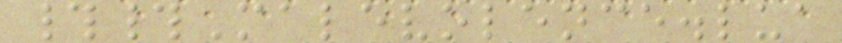##Malevolence.lua
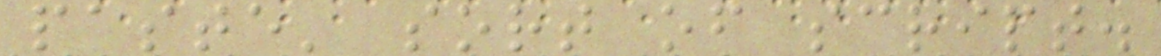paste' sort of script.
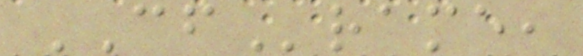CFrame,
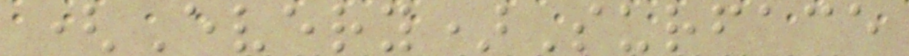(Every)Surface
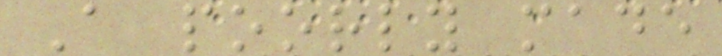A poorly made
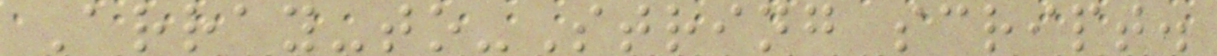Array-to-String script.
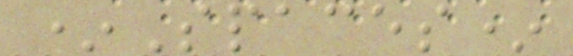*Spaces*
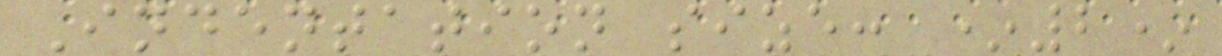Indentation size: *2*
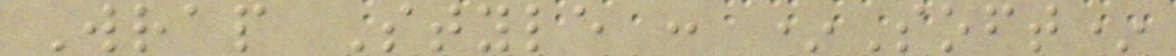Wrap Style : *Soft*
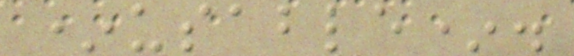*usable*.
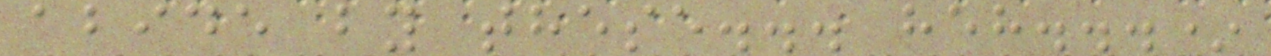abide by these... heh...*
